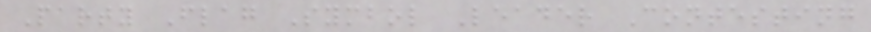Party Flag Symbol Leader Contesting
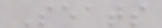Seats
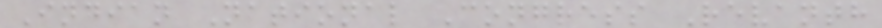Indian National Congress Revanth
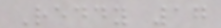Reddy 17
